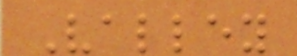Valley
